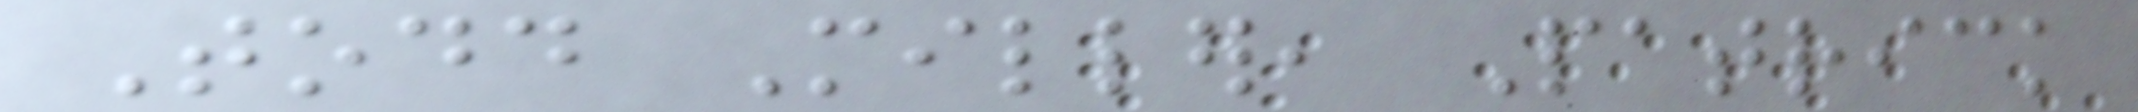Todd Miller, Patrick
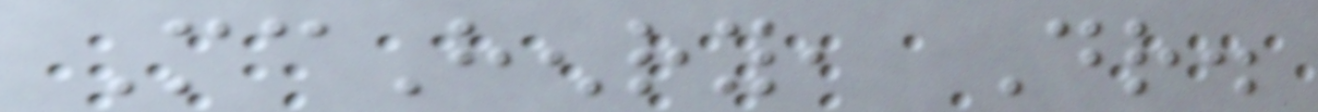McHenry, Dr.
